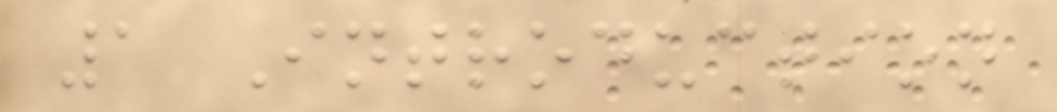1 Introduction
